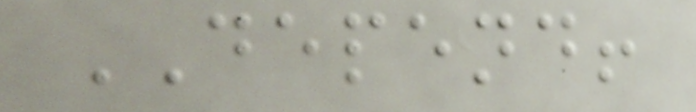DEPEND!
